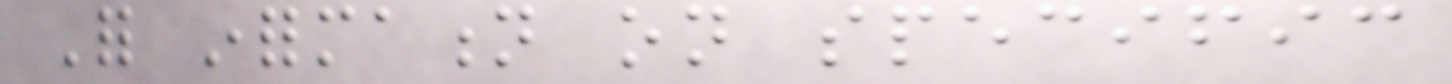For information on specific
